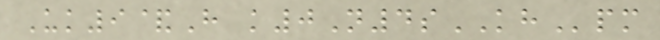Uk9&H k0N4sKHpm
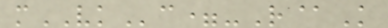mVKc=-R@K
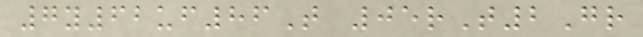7y62uf86T 05rT2Gr
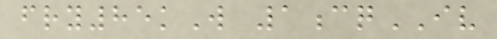fry85kW 1cqIV
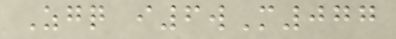Zgq i6wM077
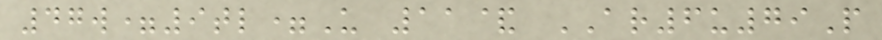47w=9tl=U 11& AR6u79P
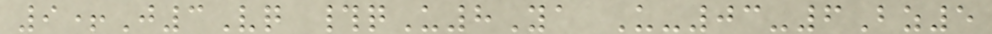9+J3Vq #qU8Ya U-03-6Bz5
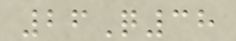26Q38
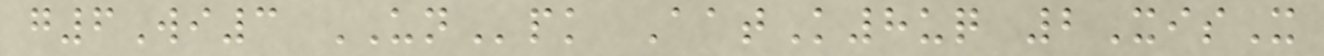g6Wi3 UNpk AatK8uq 2XisX
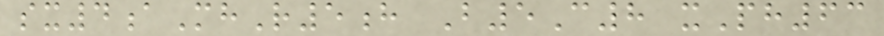sx4aMhR5h B5C8 xPh63
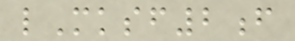lMksf2f
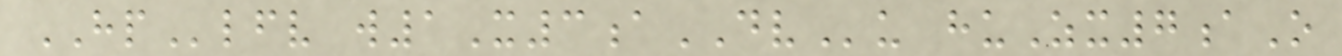HPlfv w1X3aDVu huZx7aO
